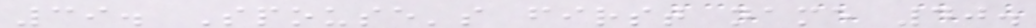39. Spouse's first name 40.
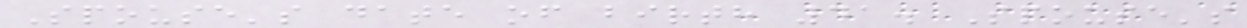Spouse's date of birth 41. Spouse's
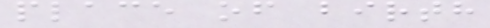place of birth
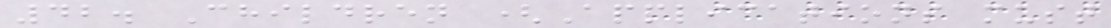42. Children (Applications must
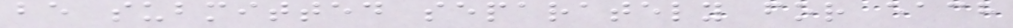be submitted separately for each
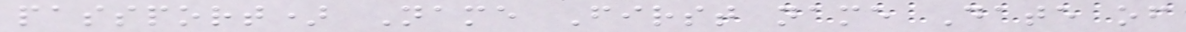passport) Name First name Date of
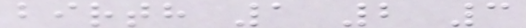birth 1 2 3
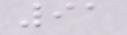91
